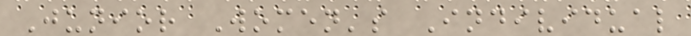Junior Women's Individual
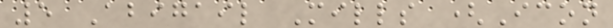5 Abigail Mills (Icon
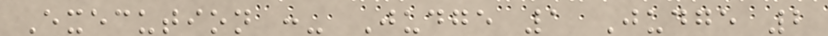Execution :- Judge 1 Judge 2
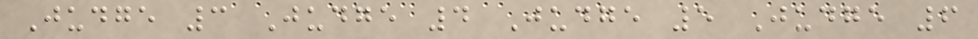Judge 3 Judge 4 Judge 5 Judge 6
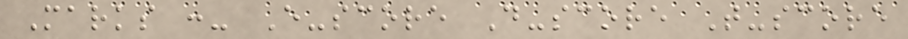Marks :- E-score D-score T-score
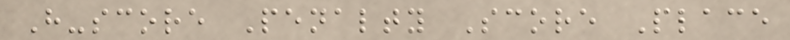H-score Penalty Score Place
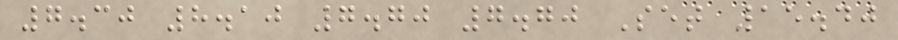7.30 8.10 7.70 7.70 Set 15.40
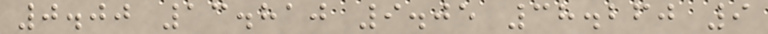0.00 13.810 9.05 38.260 9
